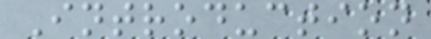Introduction
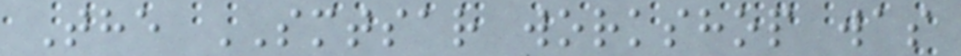The SMTSAR workshop was
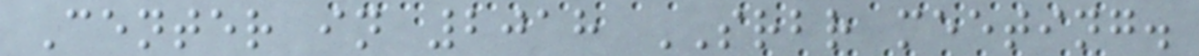Center in 2018 SRBR meeting.
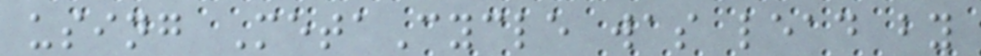using MetaCycle was lead by
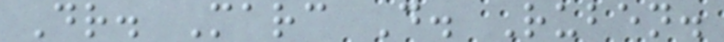Dr. Marc D. Ruben.
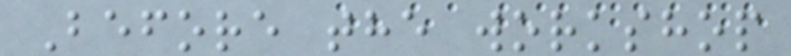Before the workshop
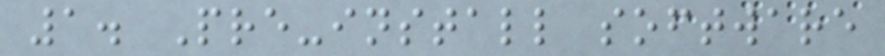1. Pre-install software
